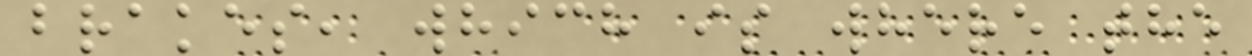brakes, which is where the
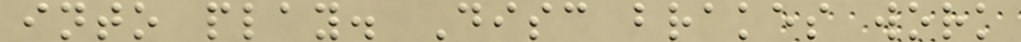into play. Disc brakes work
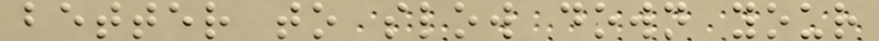better to slow down your
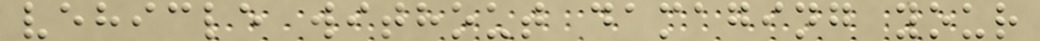vehicle without damaging your
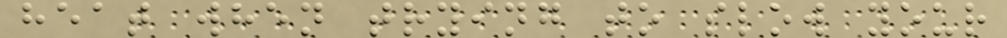heat when trying to slow your
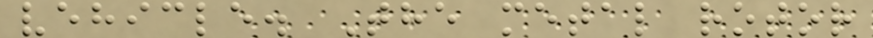vehicle. The metal rotor
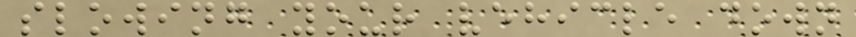slowing your vehicle down
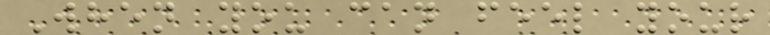When you can feel your
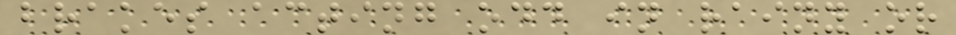brakes acting odd in rainy or
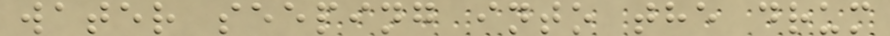water seeping into the drum
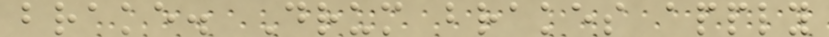brake. Drum brakes apply
